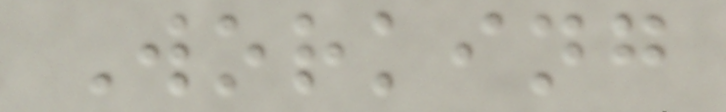Working
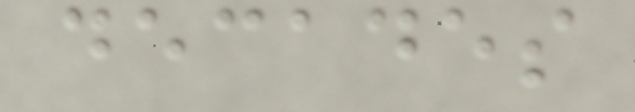decades
